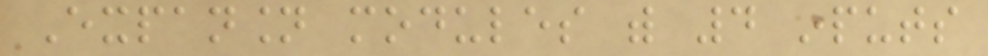Expansion modules with 4 inputs
